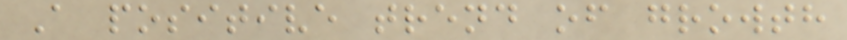A positive trend of growth
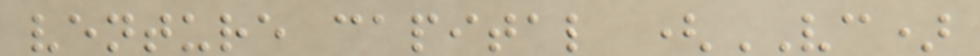venture capital (VC)
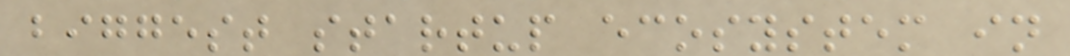biggest startup ecosystem in
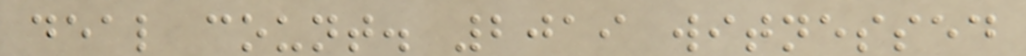deal count. 2019 witnessed
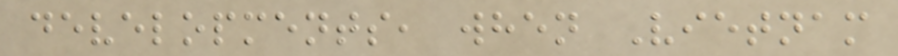developments, when Vietnam
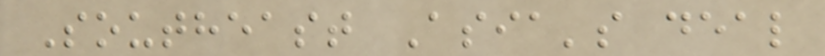Southeast Asia's deal
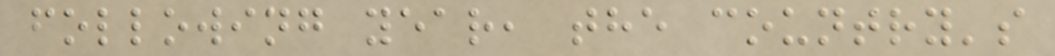following year, the country's
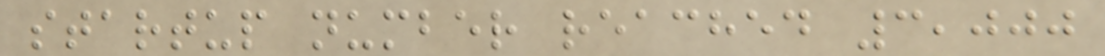startup number reached 3,000
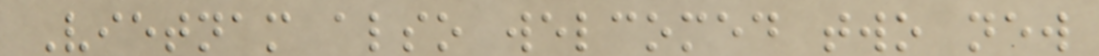Vietnam also welcomed two new
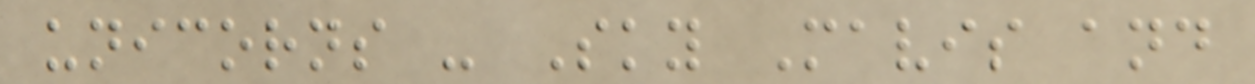unicorns - Sky Mavis and
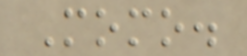Momo.
